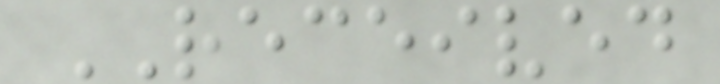RECEIVED
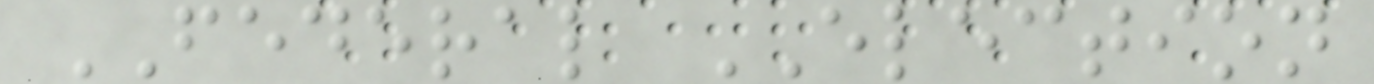FEDERAL ELECTION
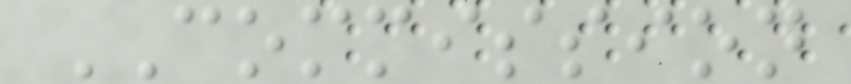COMMISSION
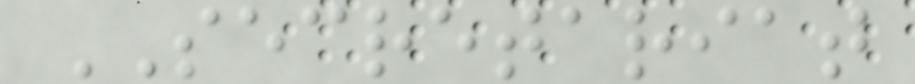SECRETARIAT
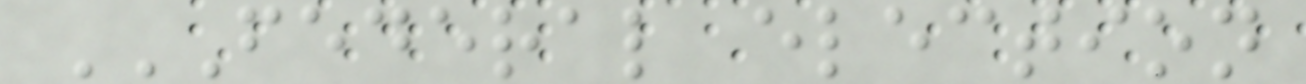FEDERAL ELECTION
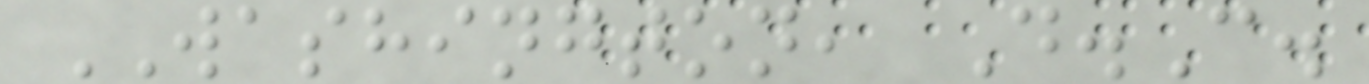WASHINGTON, D.C.
